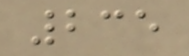235
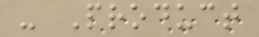- Product
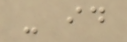- id
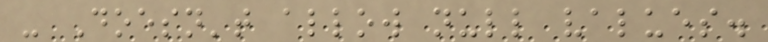- Doesn't allow null values.
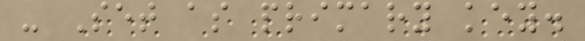- Set as primary key.
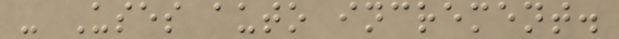- Uses auto increment.
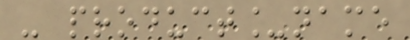- product_name
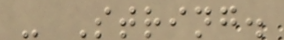- String.
